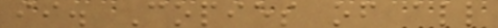ii. Copies of all
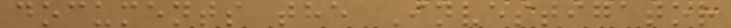documents the Investigator
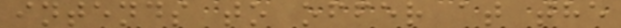intends to offer at the
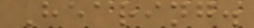Hearing.
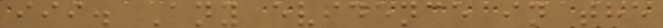iii. Any evidence in the
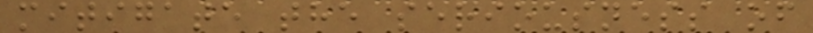mitigate the seriousness of
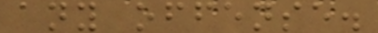any offense.
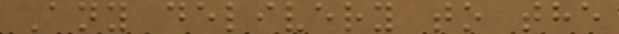Any delivery to the
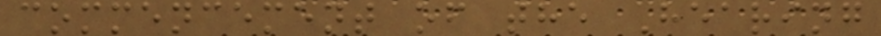commencement of the Hearing
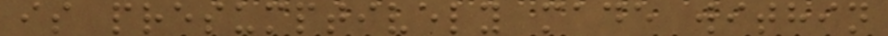is presumptively made within
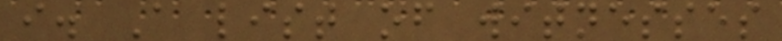i. A list of witnesses
